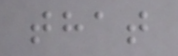that
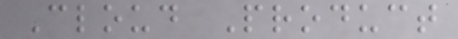Cloud Product
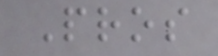Pros
